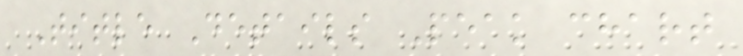Title Details Peak chart
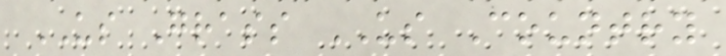US Grass US Country
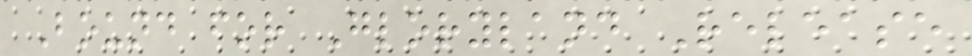Bound for Gloryland Release
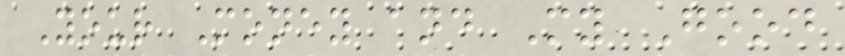Your Money and My Good
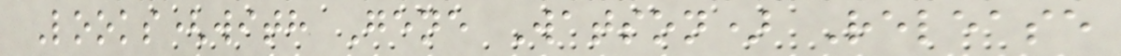Looks(with Gene Watson) Release
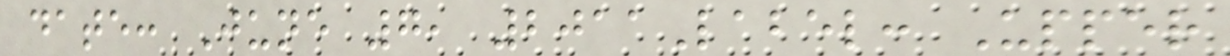date: June 7, 2011Label: Upper
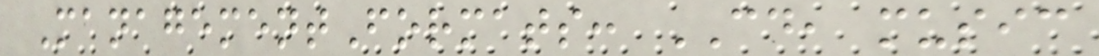ManagementFormats: CD, music
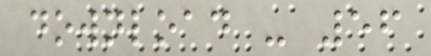download - 56
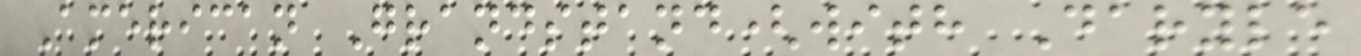American Grandstand(with Daryle
